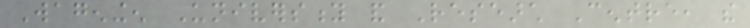Wageningen University and Research Centre, the
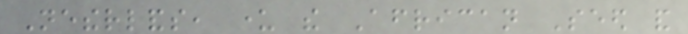Netherlands, under the African Seed and
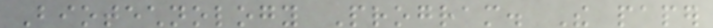Biotechnology Program. The paper
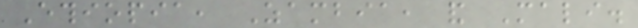Ethiopia, Zambia, and Mali.
